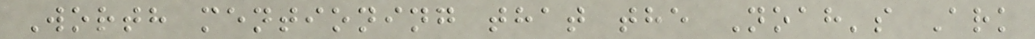Worth mentioning that the Noah's Ark
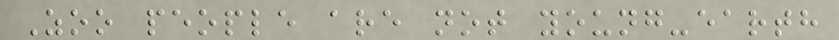Zoo people are not young-earth
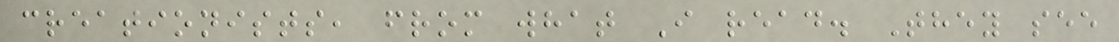creationists, from what I read. They see
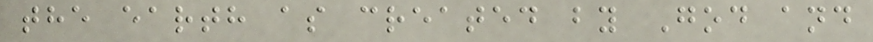the earth as created by God and
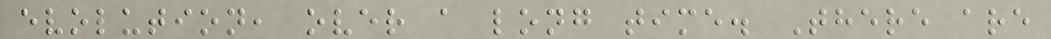evolution, over a long time. There are
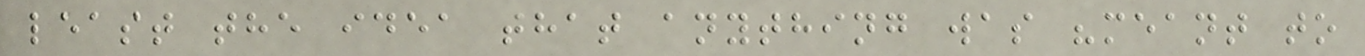least the idea that anything was "meant to
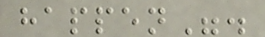happen".
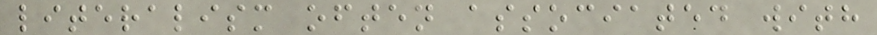literalism often associated with
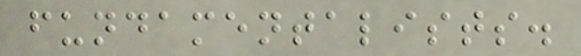fundamentalists.
